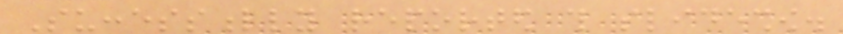Successfully reported this slideshow.
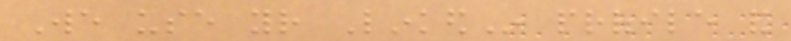We use your LinkedIn profile and
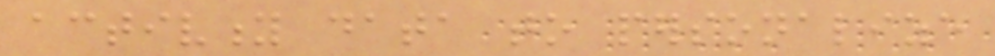activity data to personalize
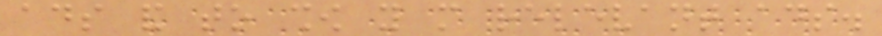ads and to show you more relevant ads.
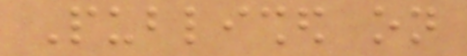Published on
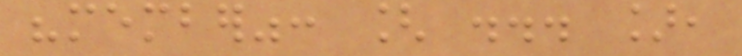"member": [ ... ],
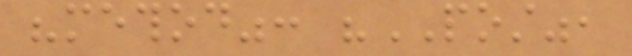"method": "POST",
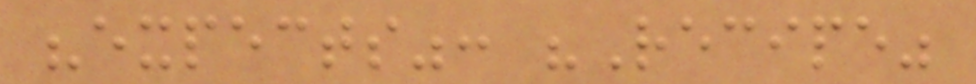"expects": "Recipe"
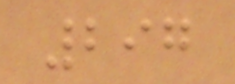297
